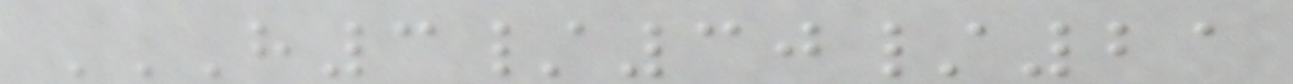H3/30/21
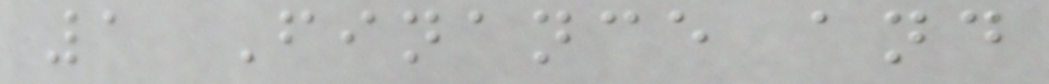1 Finance and
